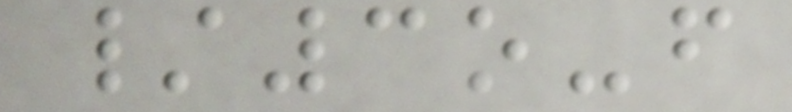/3o-f
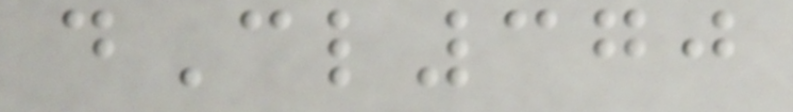dCl370
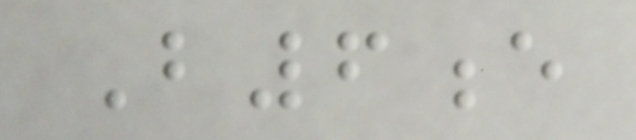B6e
